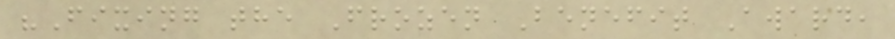"Fixing the Frozen Benefit Award,
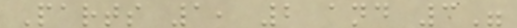Parts 1, 2 and 3"
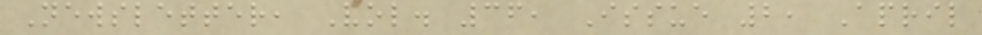Newsletter, Vol. 36, Issue 2, April
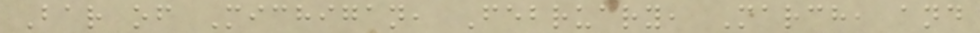Bar of Michigan, February, March, and
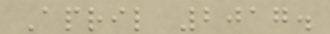April 2017.
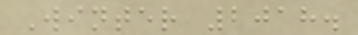Winter 2018.
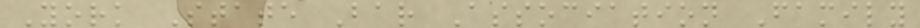York State Bar Association Family
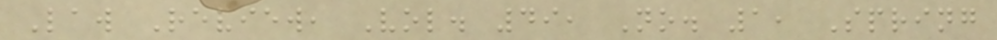Law Review, Vol. 49, No. 1, Spring
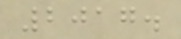2017.
